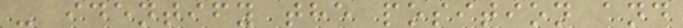- identify the position and
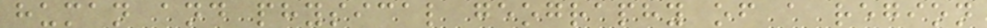human and physical geography of a region
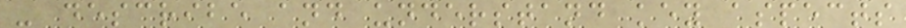- describe and understand key aspects
